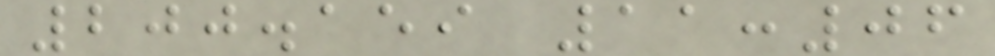200.159 11:06
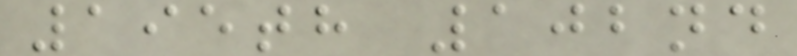195th 102nd
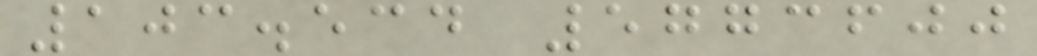103.534 5773600
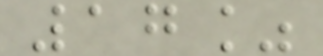17%
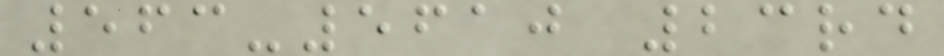563-5610 23rd
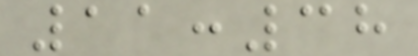11:38
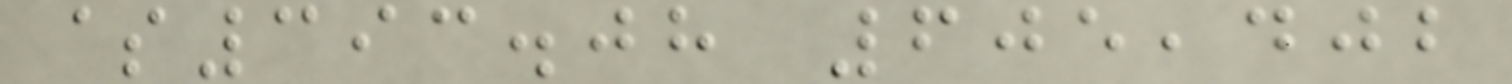$393.08 605,402
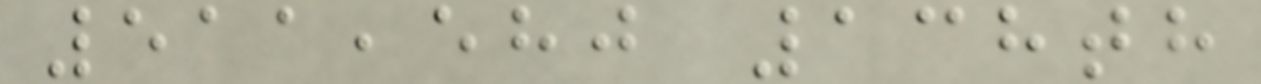511,580 138th
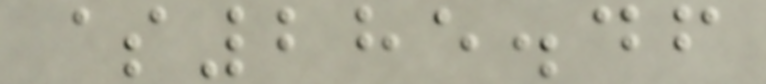$285.46
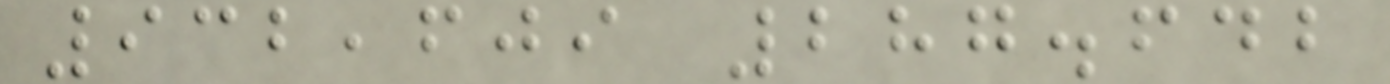932,609 287.642
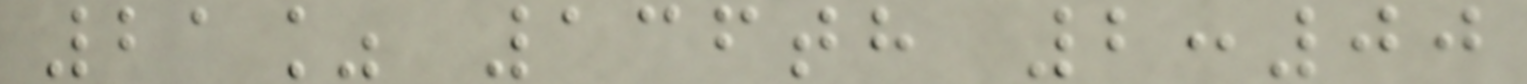21% 136th 2:00
